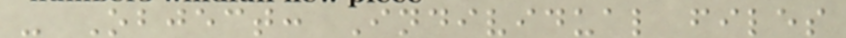- Object: Individual files
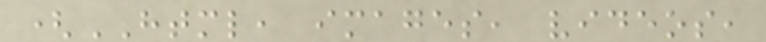(HTML, images, videos,
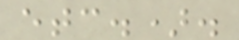etc.).
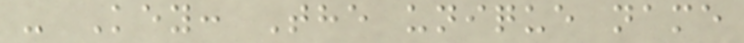- Key: The unique name
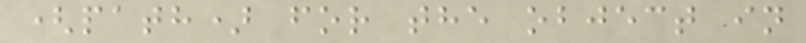(path) for the object in
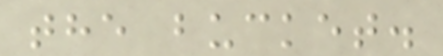the bucket.
